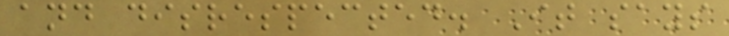and disrespected. It says
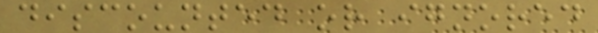discounted or ignored
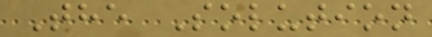The Solution
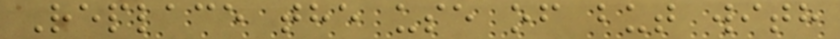Replace the use of but with
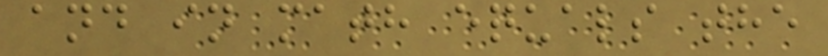and in math equals the
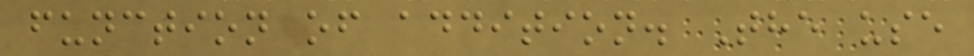function of addition. The use
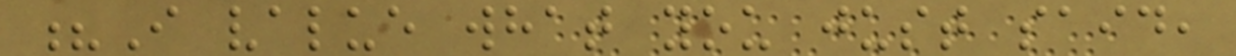?I value what you just said,
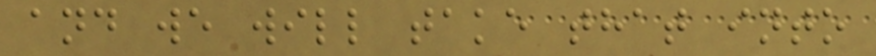and we will take that into
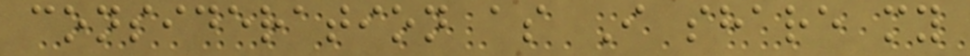consideration as I share my
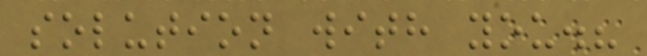solution with you.?
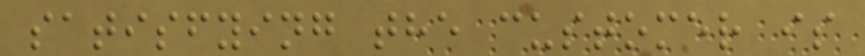satisfying the customer is
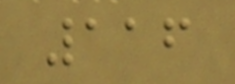116
